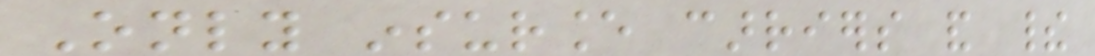Only insurance carriers and their
